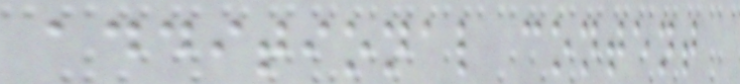additional content
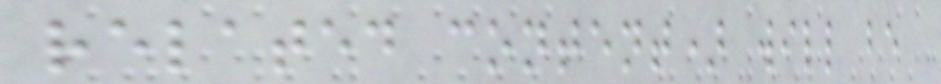related content) will be
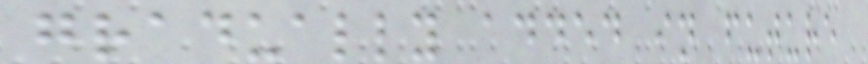gradually added in future
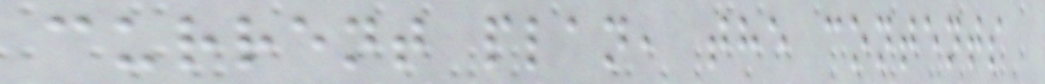current plan, the contents
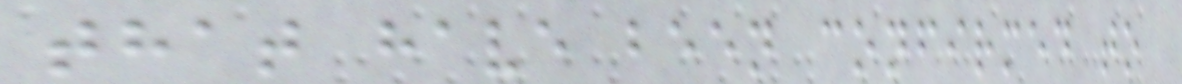that have been confirmed to
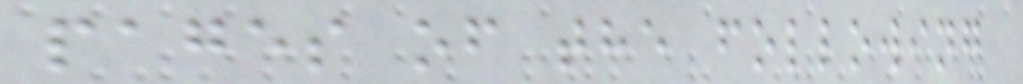pages of the following
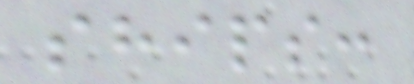ships:
